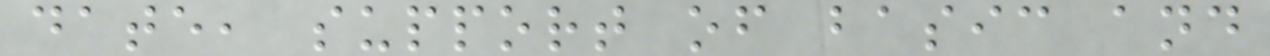date, support of basic and
